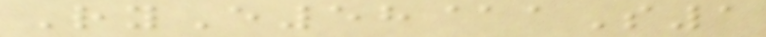RyE58@aS1
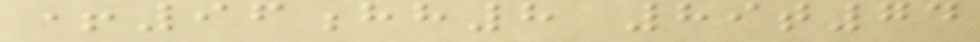+96hh8 89t74
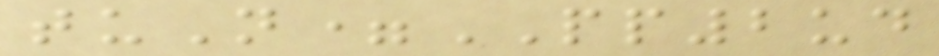tuN=PP2ud
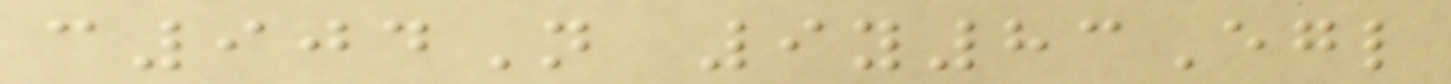c904N 9y83Egl
